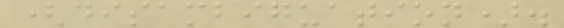(disambiguation).
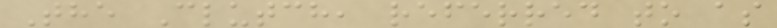The Clutch, referred to as
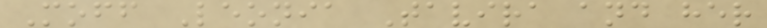Moff Leonia Tavira and her
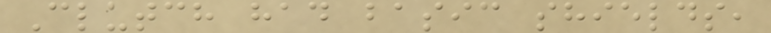Clutch had basic shields,
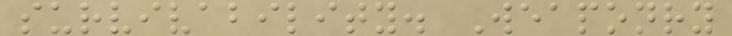survivability. Weaponry
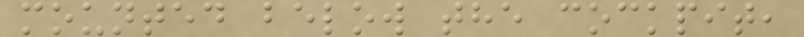mounted below the cockpit,
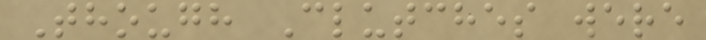Though Clutches were
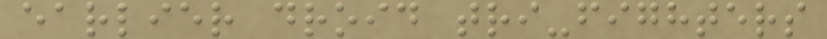earlier droid tri-fighters
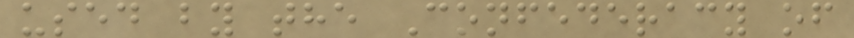used by the Confederacy of
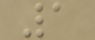1
